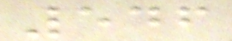546
